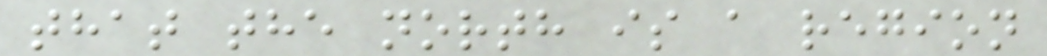that the north is a region
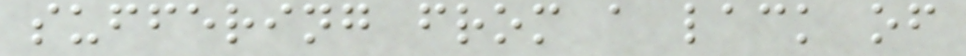suffering from a lack of
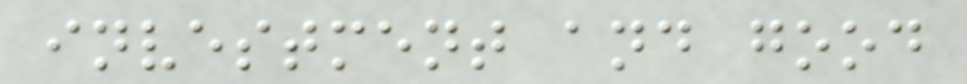investment and good
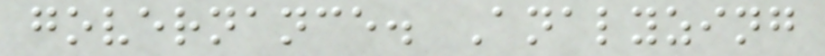governance. Analyzing
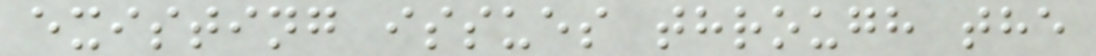existing issues through the
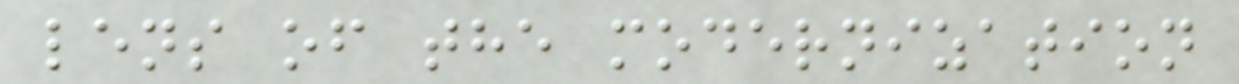lens of the modernization
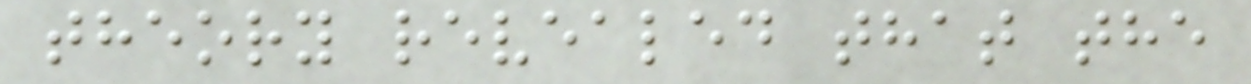theory revealed that the
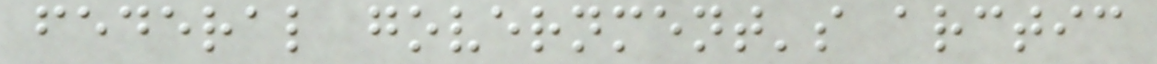federal government's arctic
